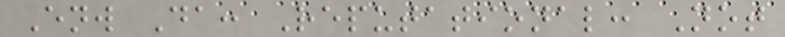Enw Da: Reputational: Not
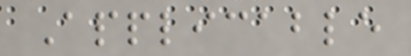Applicable
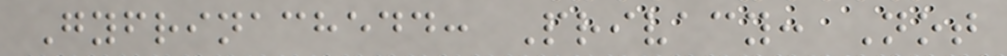Gyfrinachedd: Privacy: Not
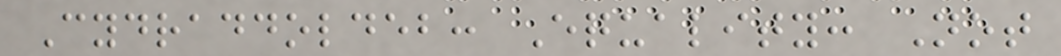Cydraddoldeb: Equality: Not
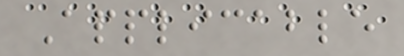Applicable
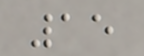15
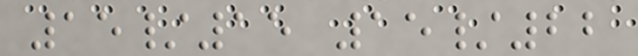15/15 15/22
